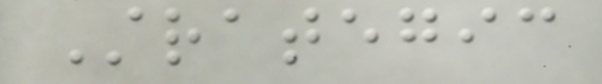Strategic
